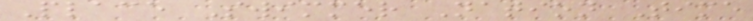Place Swimmer Nation Time
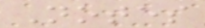Notes
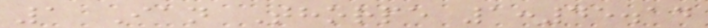1 Ian Thorpe 1:45.14
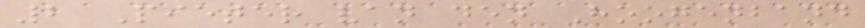2 Pieter van den Hoogenband
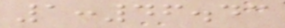1:46.43
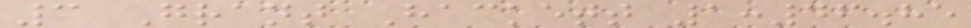3 Grant Hackett 1:46.85
